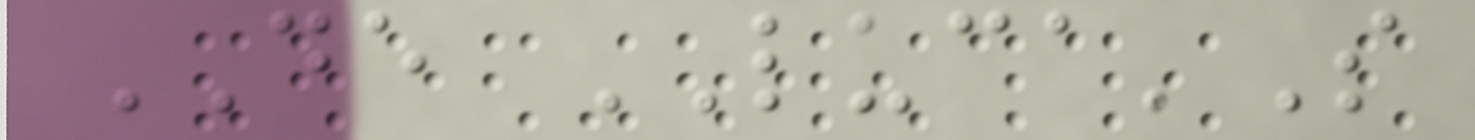DE LUCA'S
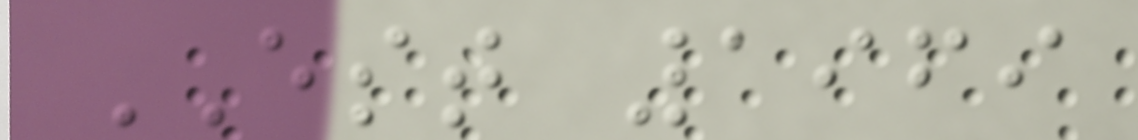EST 1969
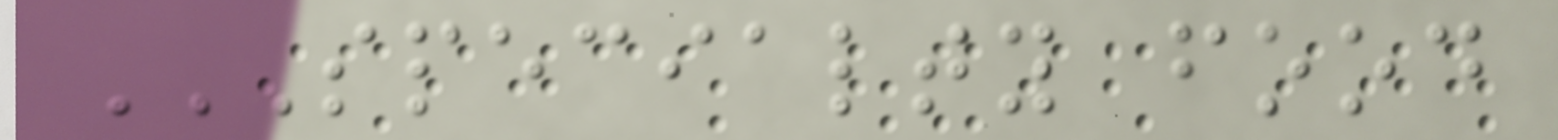SPECIALTY FOOD
